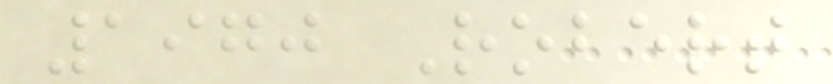1970 Robert
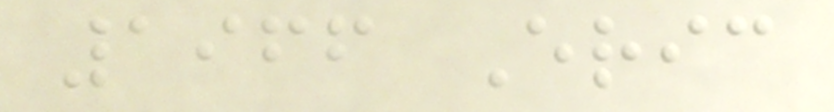1966 Eric
